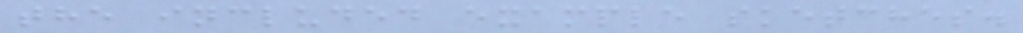the included example sketches.
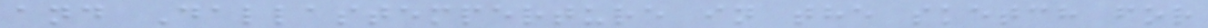and Dallastemperture in the sketch for
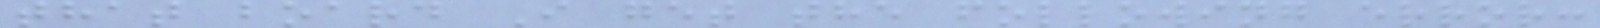that board I get the following error:
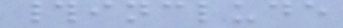#include
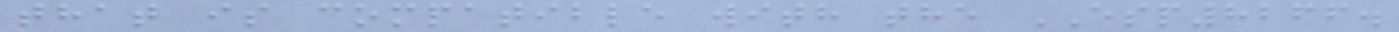that is compatible with the ESP8266.
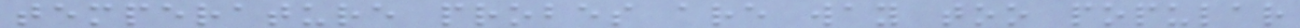temperature probes are way too popular
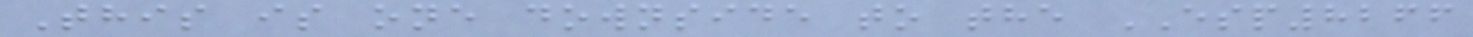This is one downside to the ESP8266
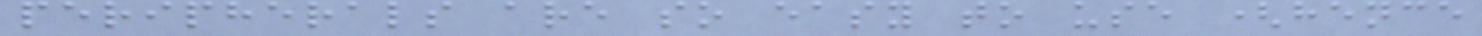peripherals are so easy to use (hence
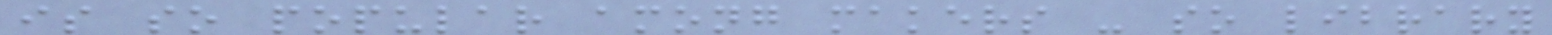is so popular among makers - so library
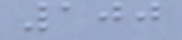100
